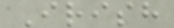Irish
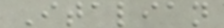Italian
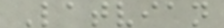Latvian
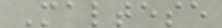Maltese
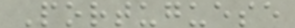Portuguese
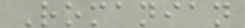Romanian
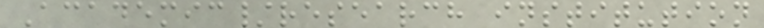Academic/research institution
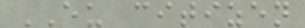EU citizen
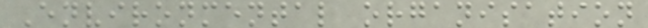Environmental organisation
